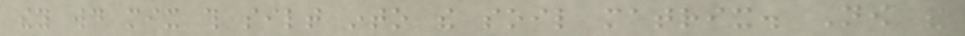they would mix this silt into the soil matrix. Now the
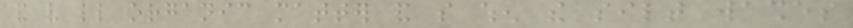and very little organic matter and so when the silt washes
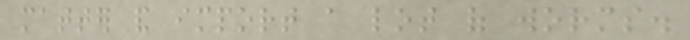matter and import a lot of worms.
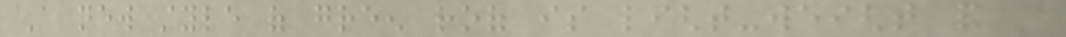A new style of green roof is light-weight and can
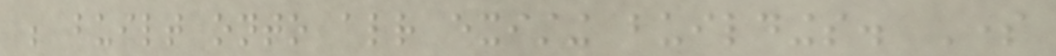be built onto already existing buildings. Some
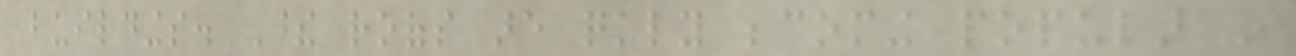buildings. These roofs are quickly becoming popular in
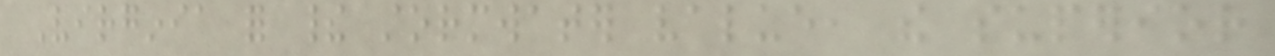Virginia for their stormwater value, the superior
